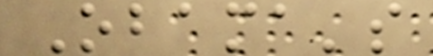Obama's
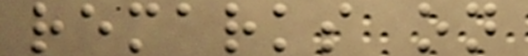remarks on
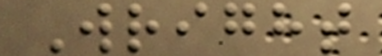Wright
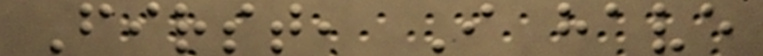First, I have
